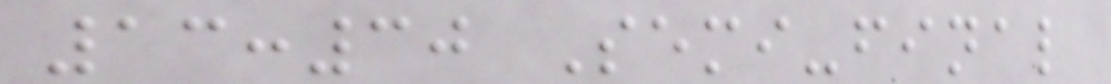13:30 Semi-final
